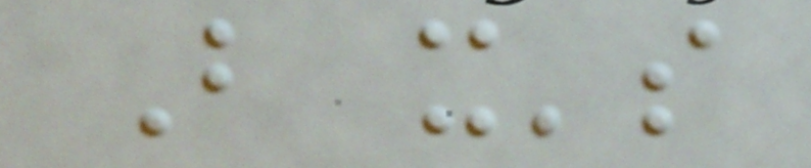But it's
